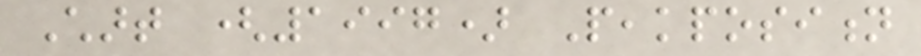Chart (1997) Peakposition
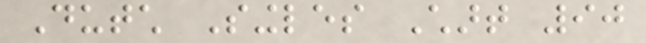Dutch Singles Chart 90
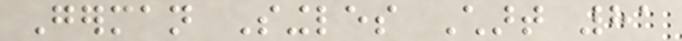German Singles Chart 81
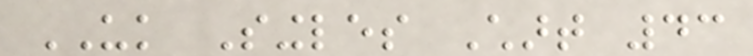UK Singles Chart 43
